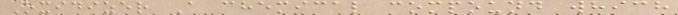Oxidizer A chemical compound which
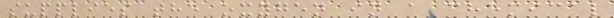supplies the oxygen in a chemical
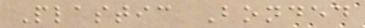Plastic Bonded
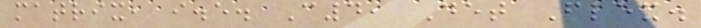matrix, i.e. C4, Det Flex.
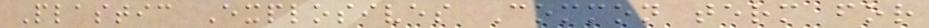Plastic Explosives Common term for
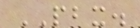PBX.
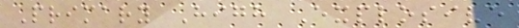Primary High Explosive
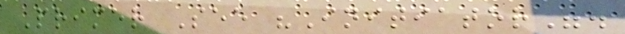Primer See "Initiator".
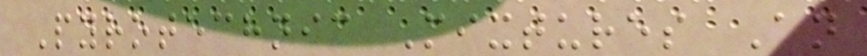Pyrotechnic Mixtures An
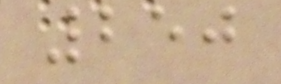250
